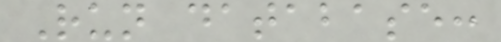Run database:
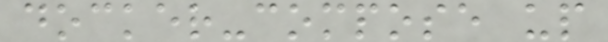docker-compose up
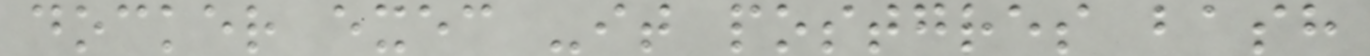docker exec -it postgres bash
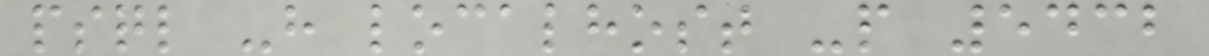psql -h localhost -p 5432
